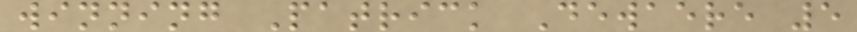winning Patrick Dewaere 5
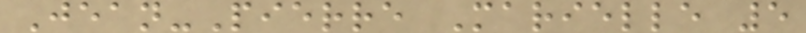Jean-Pierre Marielle 5
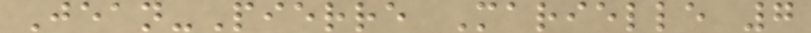Jean-Pierre Marielle 7
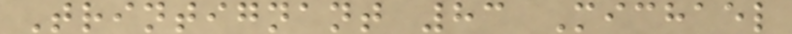Trintignant 83 Michael
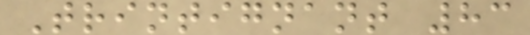Trintignant 83
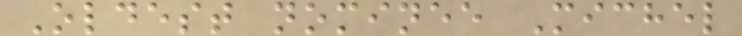Oldest nominee Michel
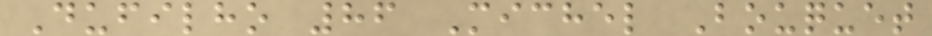Dufilho 86 Michel Bouquet
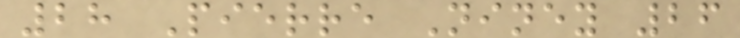28 Pierre Niney 26
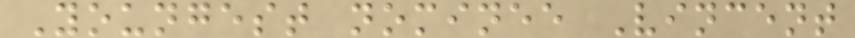Youngest nominee Vincent
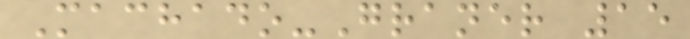Machado-Graner 15
